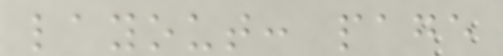layout: page
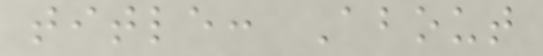title: About
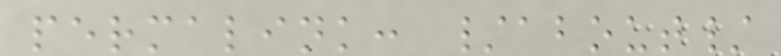permalink: /about/
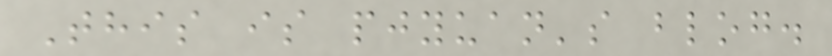This is pjyuan's blog.
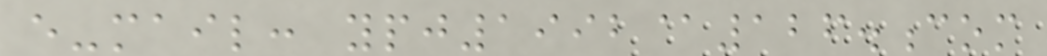e-mail: ypj1992@126.com
